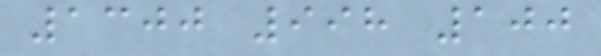1300 998 100
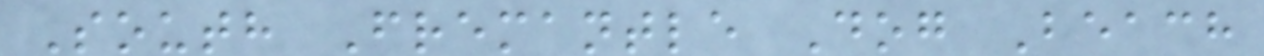South Fremantle Dog Beach
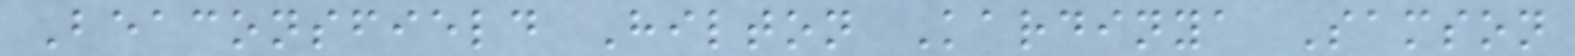Beaconsfield Hilton Kardinya Samson
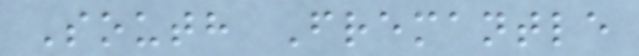South Fremantle
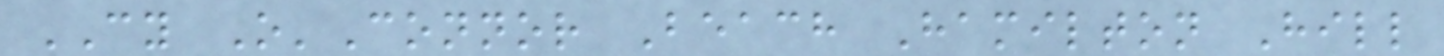CY O'Connor Beach Hamilton Hill
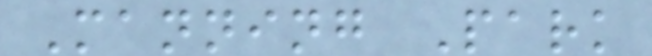Manning Park
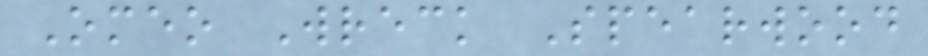Omeo Wreck Spearwood
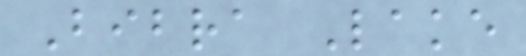Bibra Lake
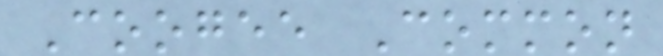Coogee Common
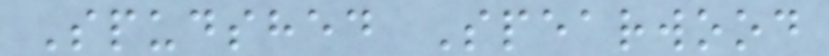Spudshed Spearwood
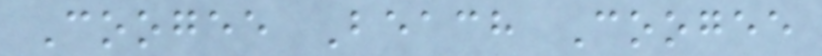Coogee Beach Coogee
